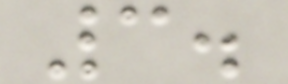3.
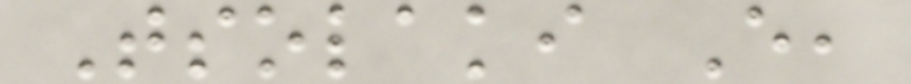Tsolaki E,
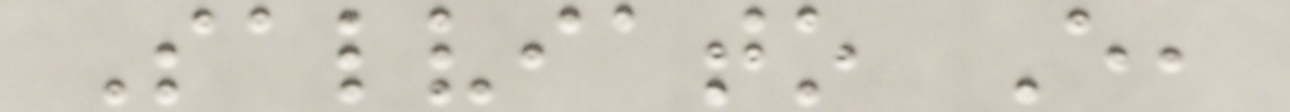Salviato E,
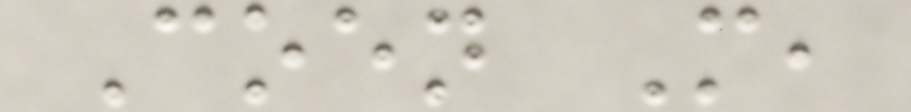Coen M,
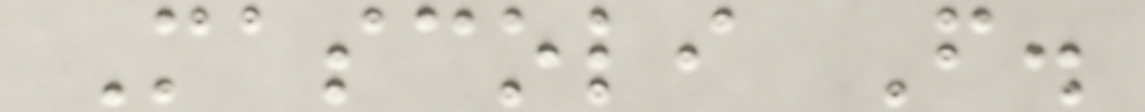Mascoli F.
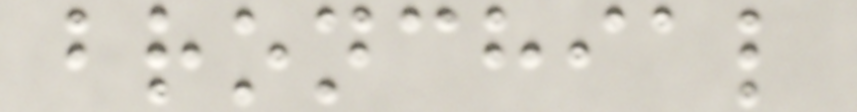bronchial
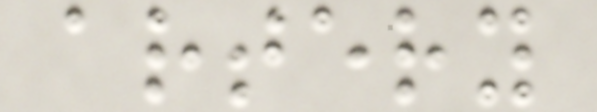artery
